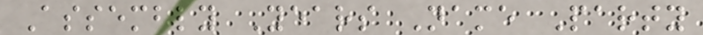Assembly Years Name Party
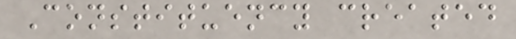Constituency created
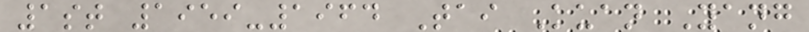1st 1959-1964 Tai Kuan Yang
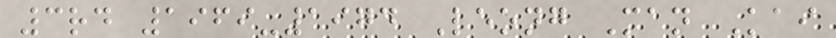3rd 1969-1974 Leong Man Kai
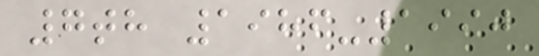7th 1986-1990
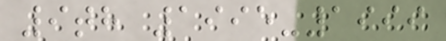9th 1995-1999
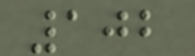102
